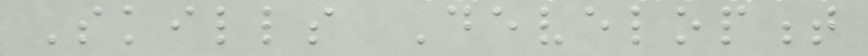Skills Development
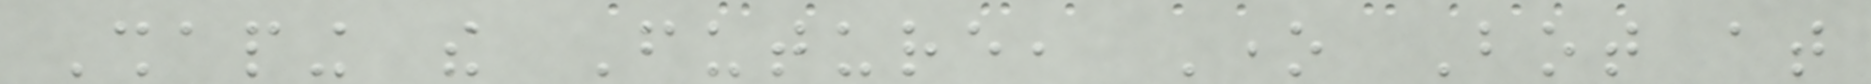Shaping the Future, One Bot at
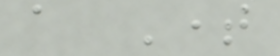a Time
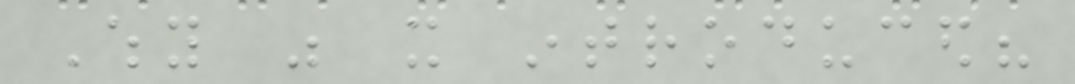Why was it introduced?
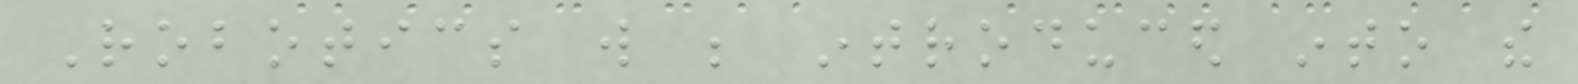Robotics will be introduced into the
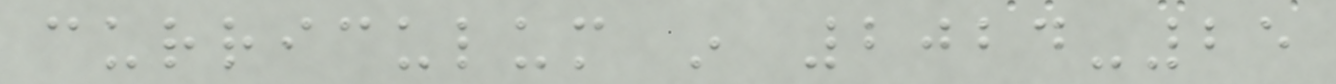curriculum in 2024-25
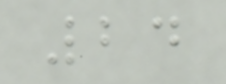24
